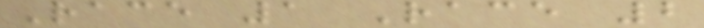Race 1 Race 2
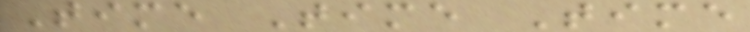Time Time Time
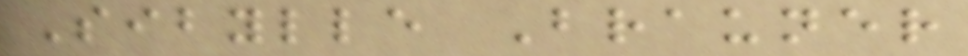Sibylle Brauner
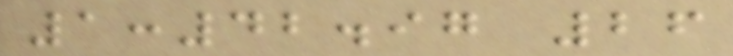1:42.97 26
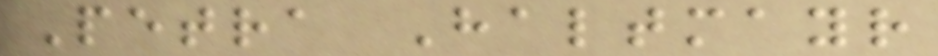Petra Haltmayr
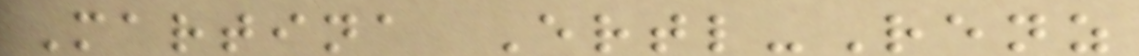Martina Ertl-Renz
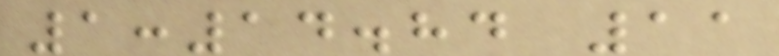1:14.84 11
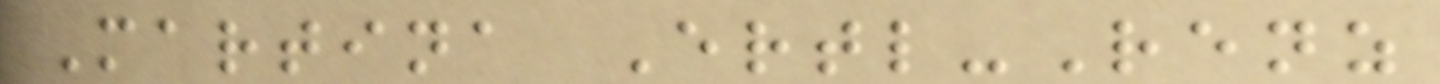Martina Ertl-Renz
